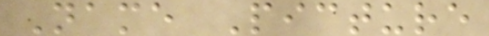Name Picture
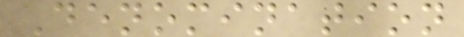Denomination
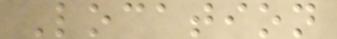Location
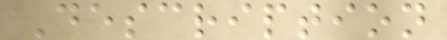Description
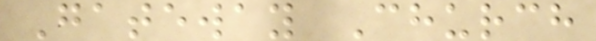Gateway Church
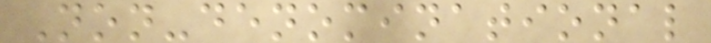Non-denominational
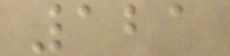121
